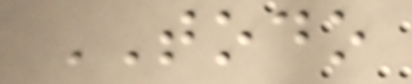TODO
